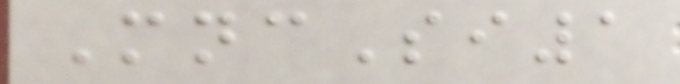MncSi1
